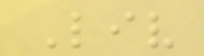Liv
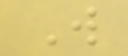W
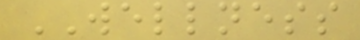WELLNESS
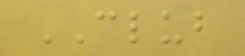CLUB
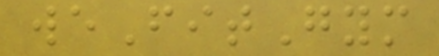weFitGym
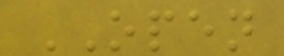OPEN
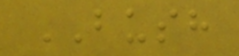BUSH
